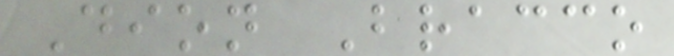Dion Bracco
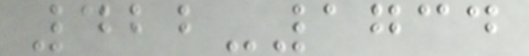422-1734
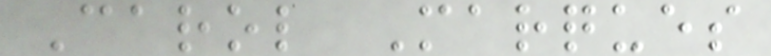Carol Marques
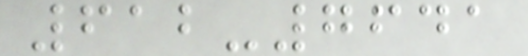612-7641
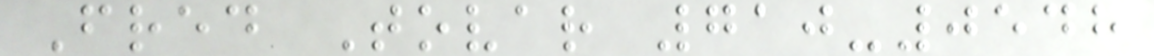Fred Tovar 710-0548
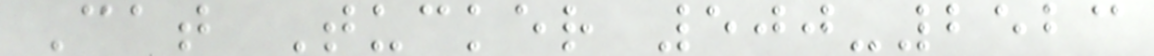Cat Tucker 500-2523
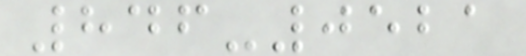846-0521
